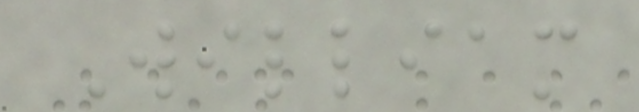William
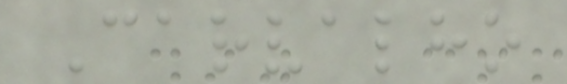Carvalho
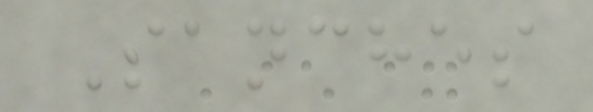Sanches
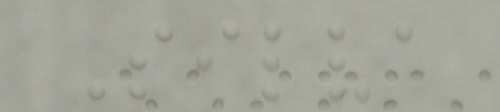Silva
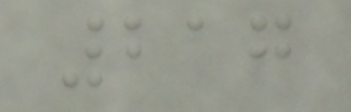217
